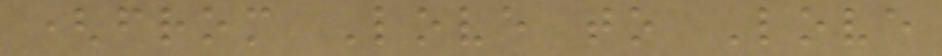(from Love to Love
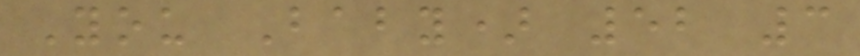You Baby) 52 3
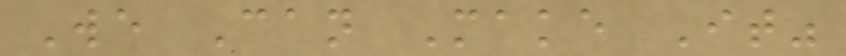We Can Make It"
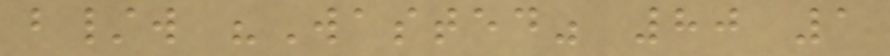b/w "Wasted" 80 1
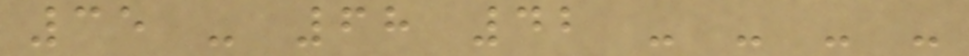35 - 68 42 - - - -
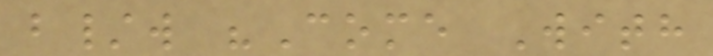b/w "Come With
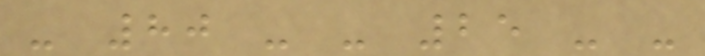- 80 - - 25 - -
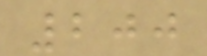200
